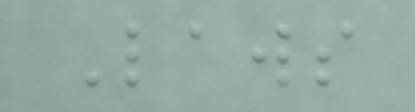Laws
